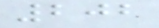202
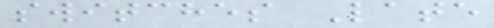switches Late
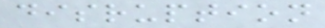disruption
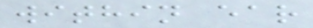within ear
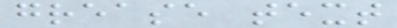grease text
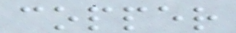copper
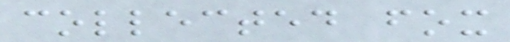collected fox
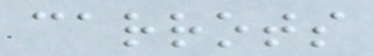carrots
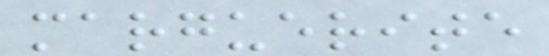marguerite
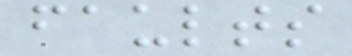faults
